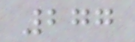277
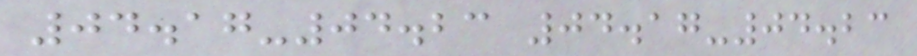04.17-04.23 04.17-04.23
